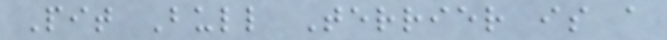Pit Bull Terrier is a
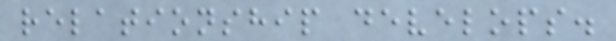relationship develops.
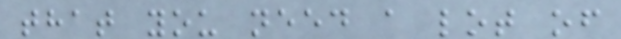that you need a lot of
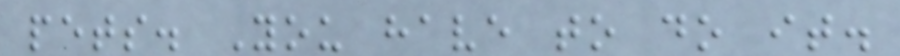pets. You have to do it.
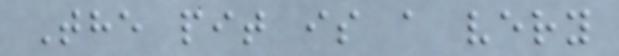The pit is a very
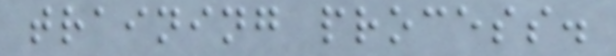training process.
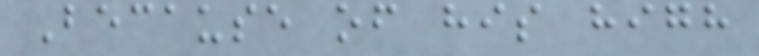Because of his high
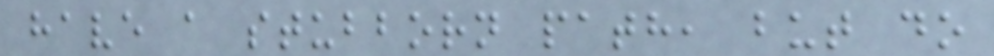have a stubborn path, but do
